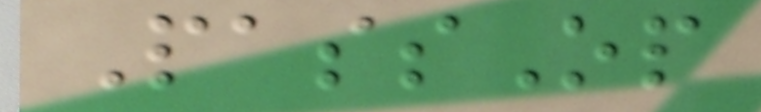PassOp
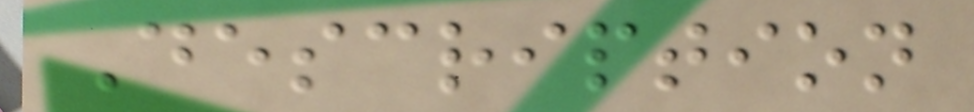Description
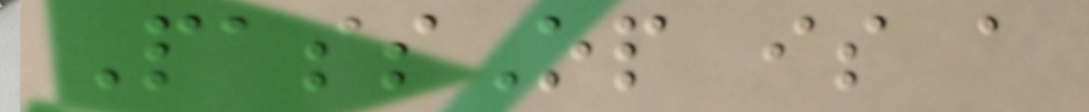PassOp is a
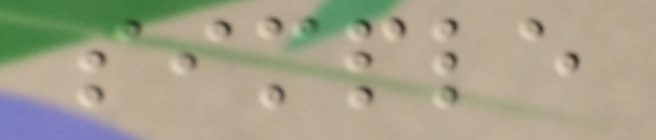simple
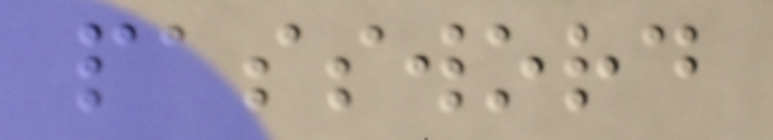password
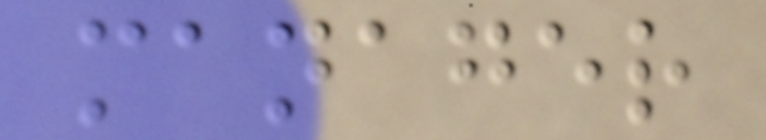manager
